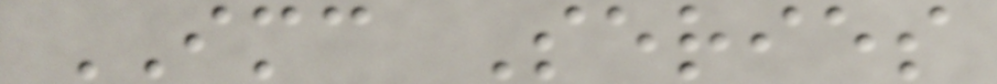IMC Series
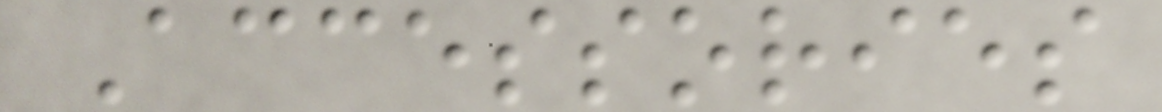Accessories
